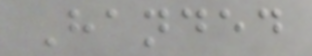Handed
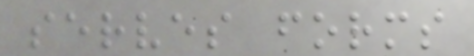serves forms
